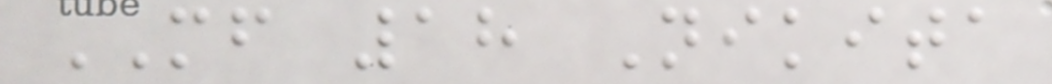MF 18 Nikita
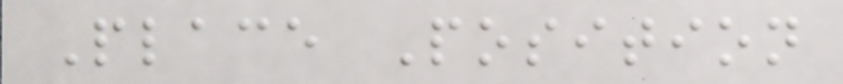Place Position
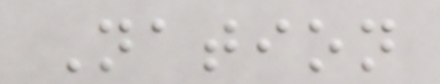Nation
